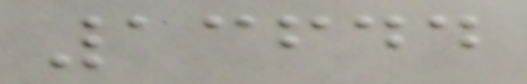13644
